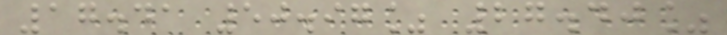17.41 50.97% 27.40%
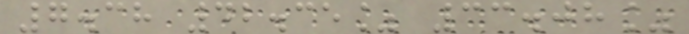7.38 42.35% 33.08%
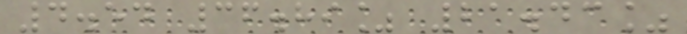4.54 36.89% 21.43%
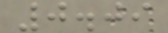0.09
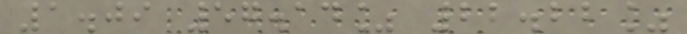1.09 57.14% 22.22%
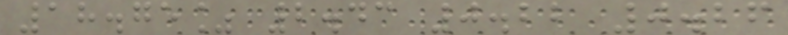18.75% 2.43 0.22 0.26
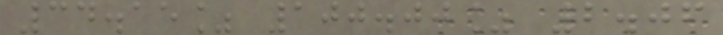34.15% 100.00% 2.06
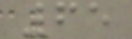65
